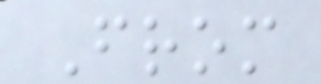From
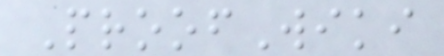ProofWiki
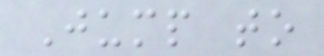Jump to
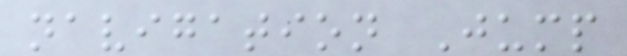navigation Jump
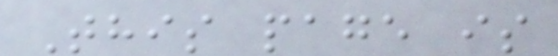This page is
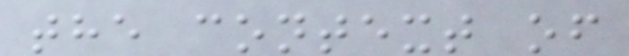the context of
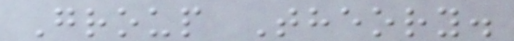Group Theory.
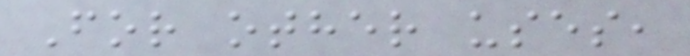For other uses,
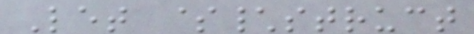Let $\struct
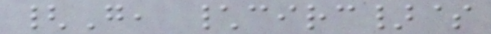{G, \circ}$
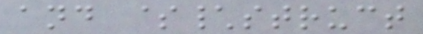and $\struct
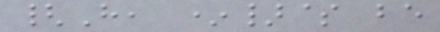{H, *}$ be
